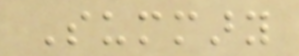Summary
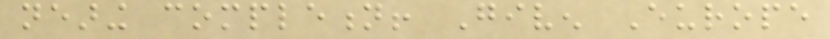nearing completion! Given Europe
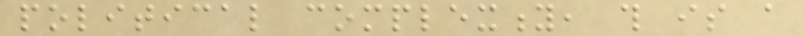political complexity, this is a
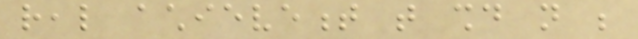real achievement that should not be
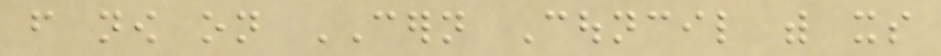from now on CERN Council with its
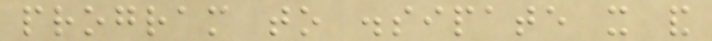program to dissipate it and
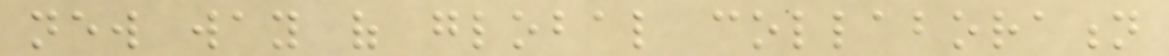new way of global collaboration
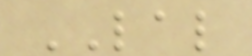LAL
